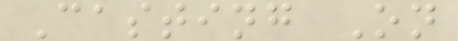Casting On
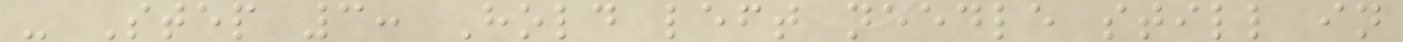- Step 3: Hold left needle still in
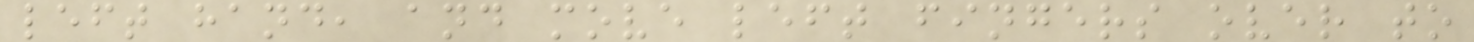left hand, and move left fingers over to
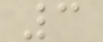3
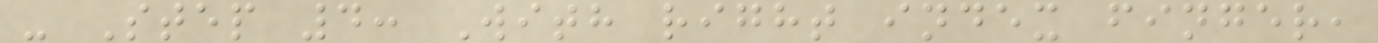- Step 4: With right index finger,
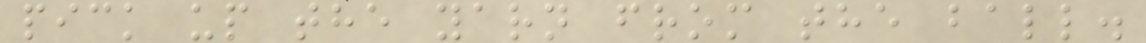pick up the yarn from the ball.
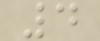4
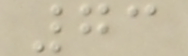73
